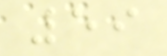59
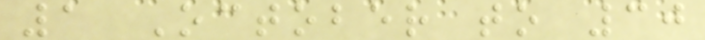1 October to 30
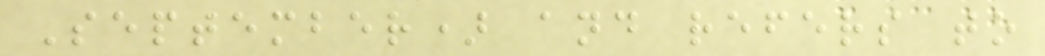September) and refers to
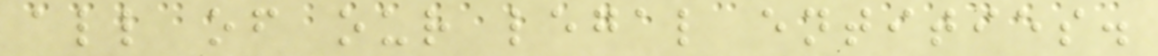all of our legal entities.
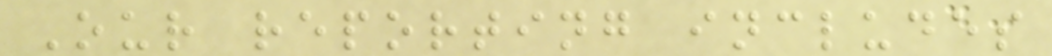Our reporting includes
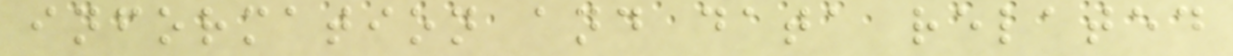information and data related
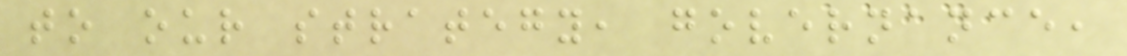to our strategy, governance,
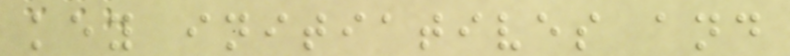key initiatives and
